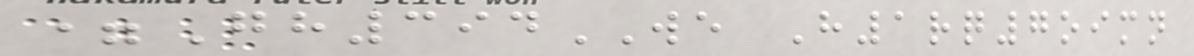=Gh394WE H1rq7oimn
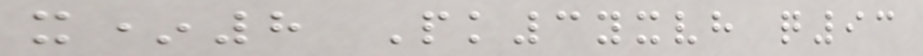x*8 Pk3yxvh q93
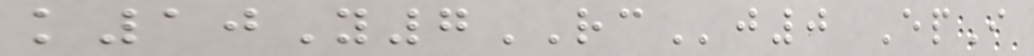k10Y7RCj0 EpI
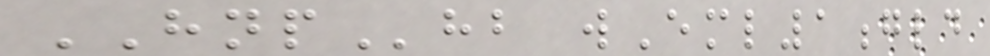HNPhb wEml1gld
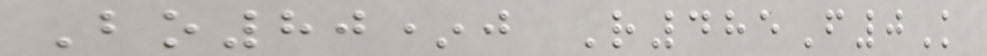Bo80*j R485F0K
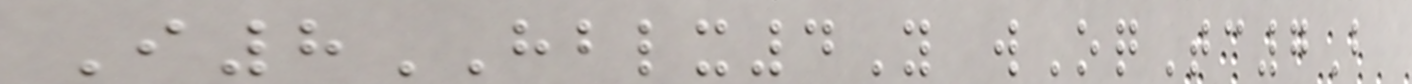I8HBLX4Y wOqTc7B
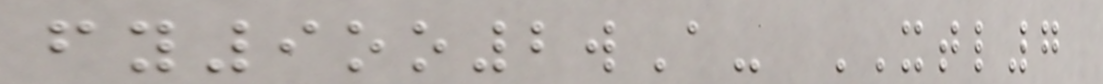fy9oo2wA- XTL7
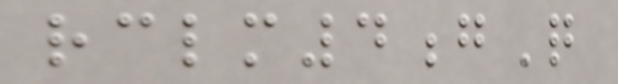rclm4gQ
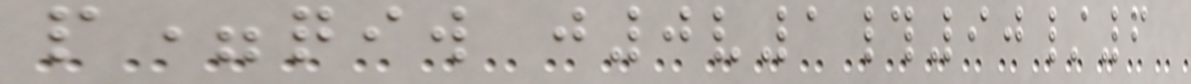p=qiw j0v1#90/6
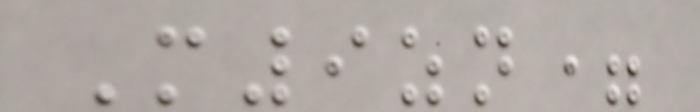M9zn=
